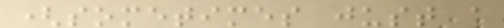(sometimes just a
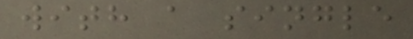with a single
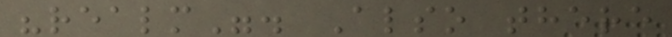"realm". Also there
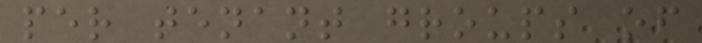per tenant groups of
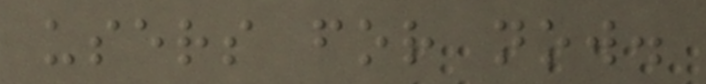users for now.
